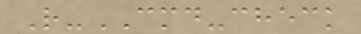R-CMD-check
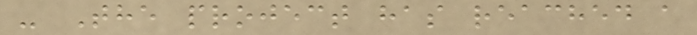- The project has reached a
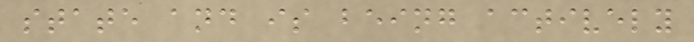state and is being actively
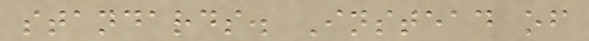standards. Instead of
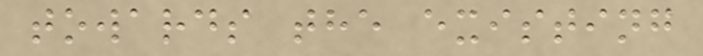towards the existing
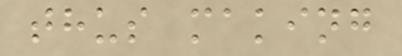thus making
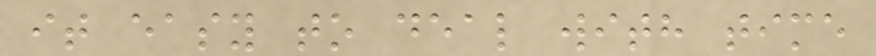it easy to deal with time
